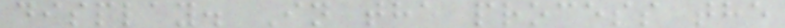display. In the process the
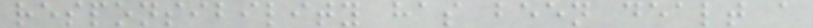responsibility has been dealt a
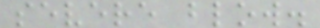severe blow.
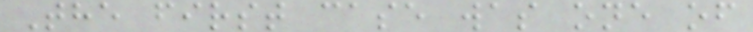The first case was one of
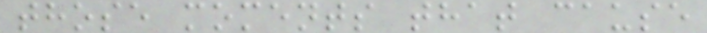those moments that cause
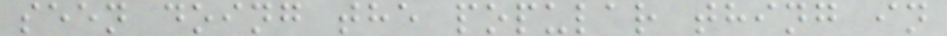seen doing the popular thing in
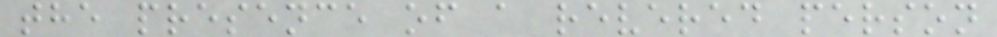the presence of a revered person
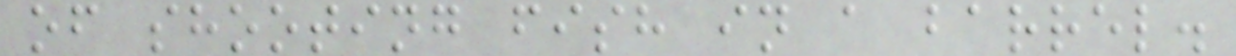of shooting fish in a barrel.
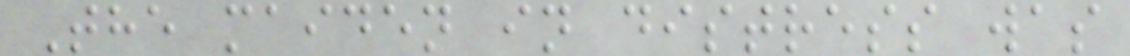The maiden in distress was
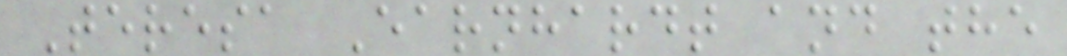Teresa Earnhardt and the
